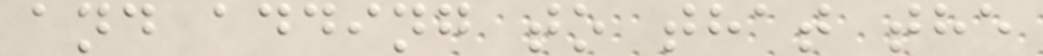and adding to that the
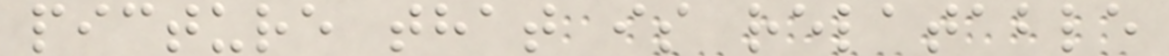picture that is relatable
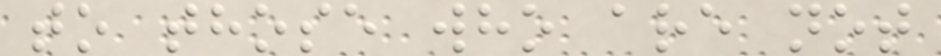to those who are not
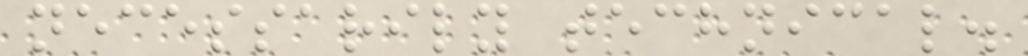necessarily technical.
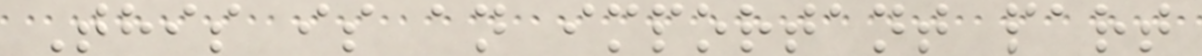This is an important part
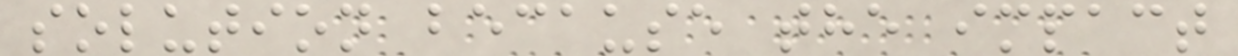solution because the impact
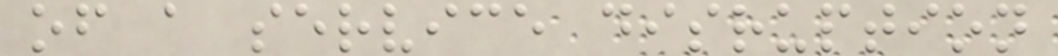of a service disruption
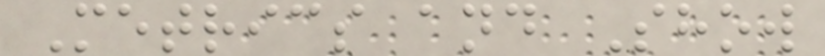Metrics and Show
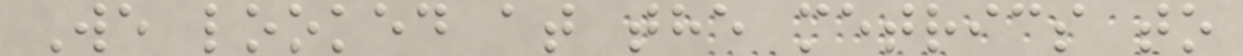We looked at the metrics to
